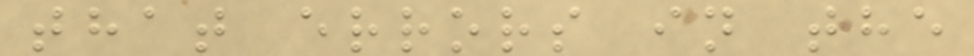that errors in the
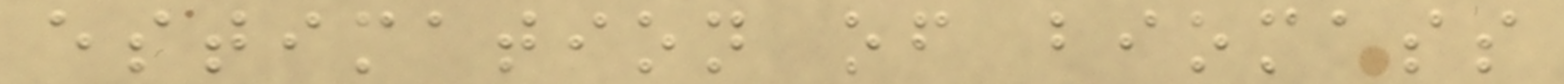estimation of biomass
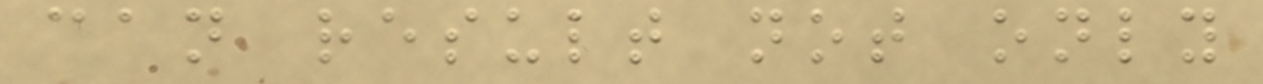can result not only
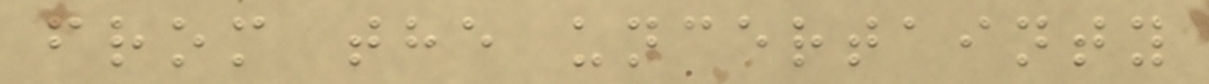from the uncertainty
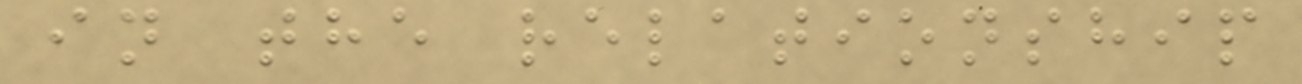in the relationship
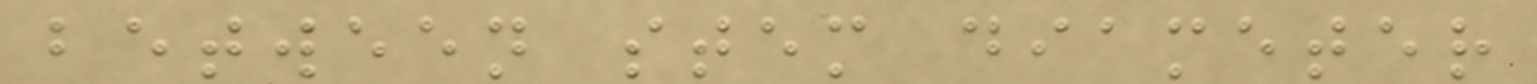between stem diameter
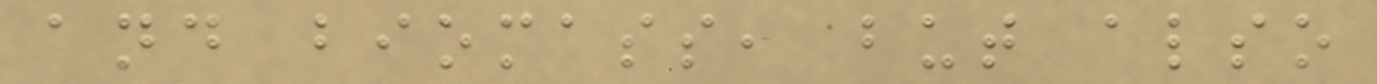and biomass, but also
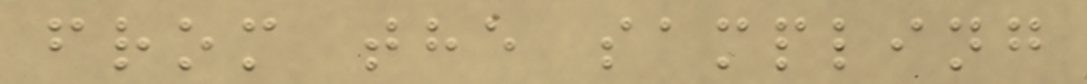from the sampling
